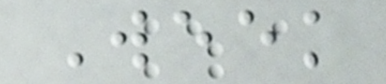Week
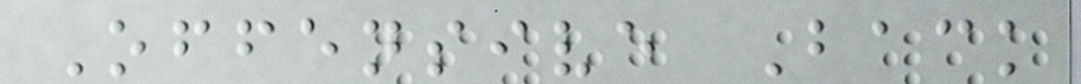Offensive Back
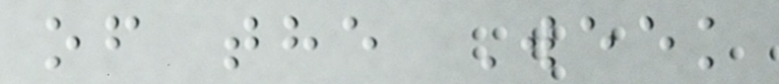of the Week
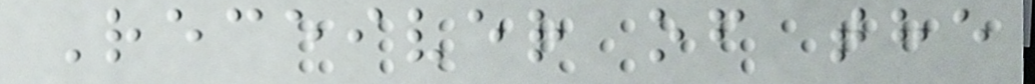Receiver of the
